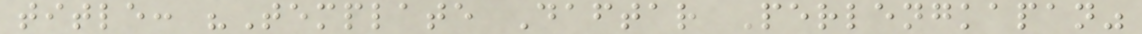title: "Template Daftar Perlengkapan"
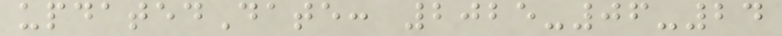updatedDate: 2025-06-24
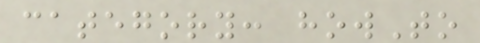category: howTo
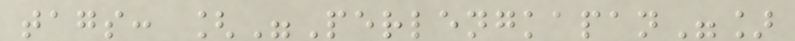tags: ["Perlengkapan"]
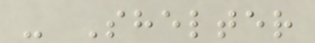- Shelter
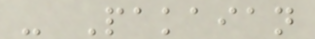- Pakaian
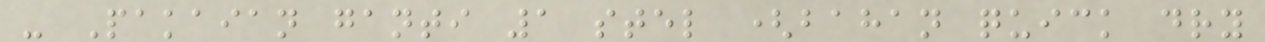- Pakaian ganti 1 stel (bahan quick dry
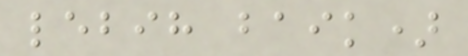lebih baik)
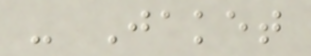- Jaket
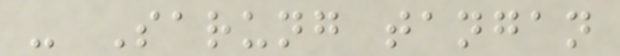- Sarung tangan
